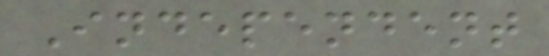Independent
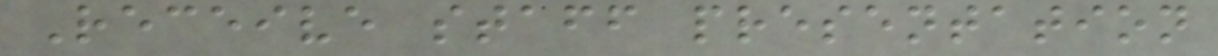Receive staff presentation
